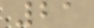21
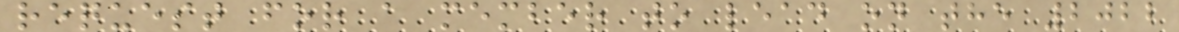request for a member to lead on the 2022
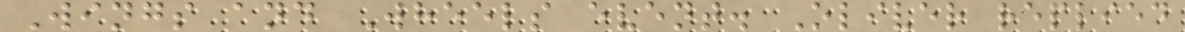Wings and Wheels event. Oliver replied
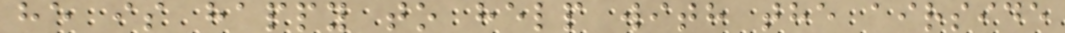he is happy to help with the airside
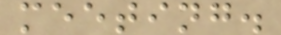meeting.
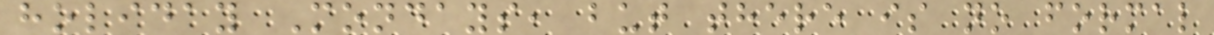holiday Mondays, but there is no formal
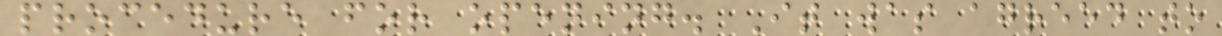procedure for opening. It was agreed to
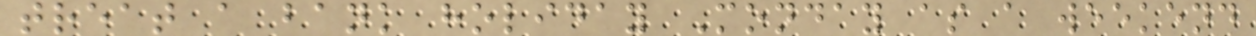treat a bank holiday Monday as a weekend
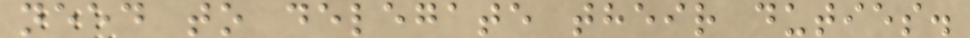need to delegate their duties.
